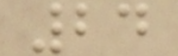24
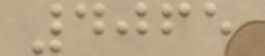4065
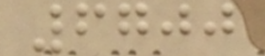6700
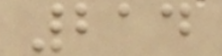214
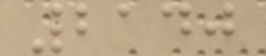2140
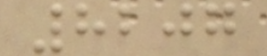8207
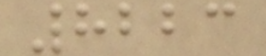8223
